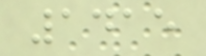1415
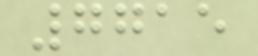7715
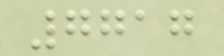7717
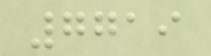7719
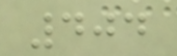404
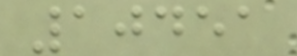10451
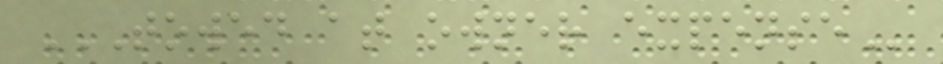TOWED AT OWNER EXPENSE
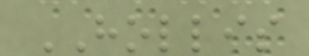HOLLIS
